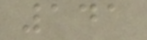141
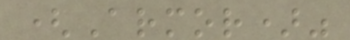(Armor)"
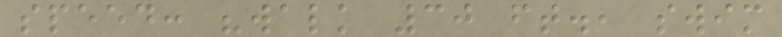speed: "walk 30 ft., swim
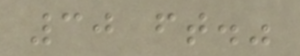30 ft."
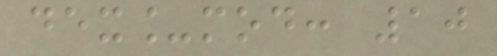dex_mod: 10
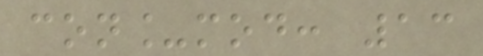con_mod: 13
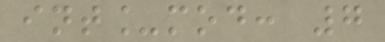int_mod: 7
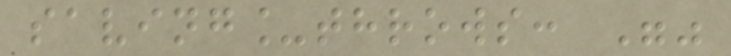saving_throws: ""
